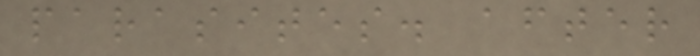parasites. after
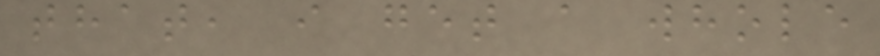that, i get a whole
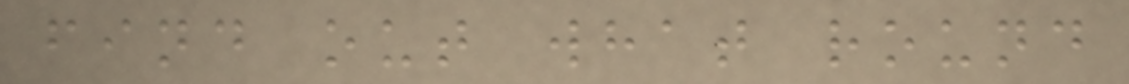find out what round
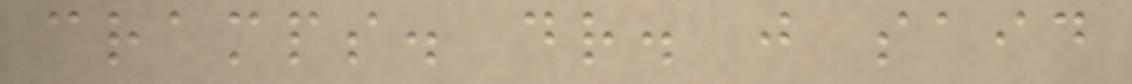cramps. dr. j said
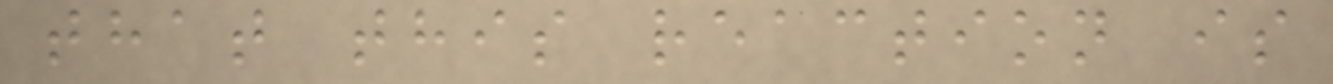that this reaction is
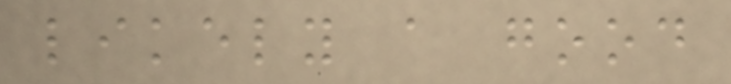likely a good
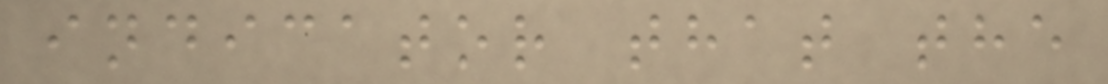indicator that the
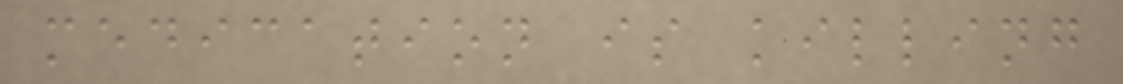medication is killing
